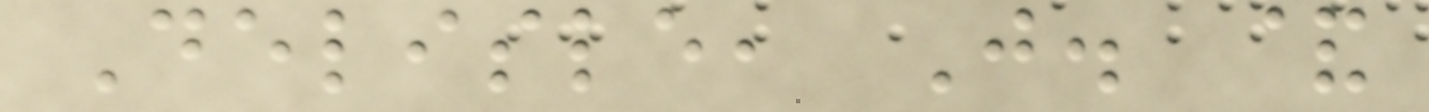Delisle, J. &
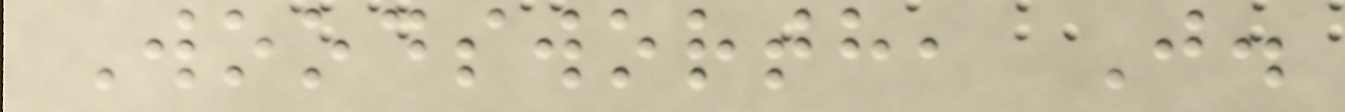Woodsworth, J.
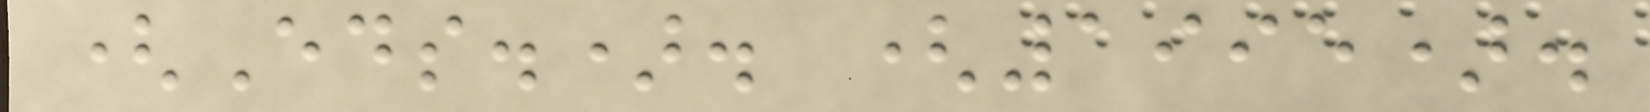(Eds.). (1995).
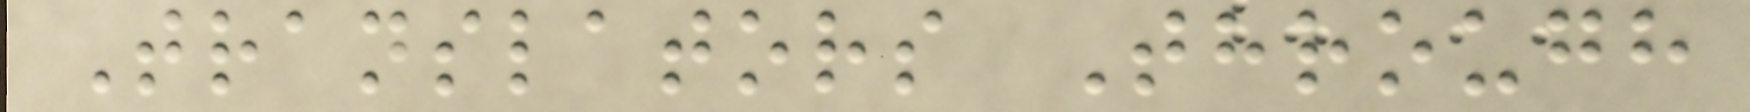Translators Through
